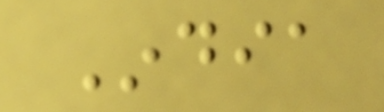India
